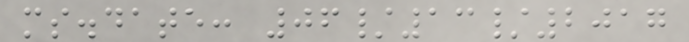ms.date: 06/13/2017
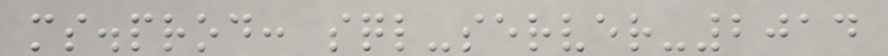ms.prod: sql-server-2014
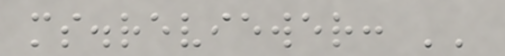ms.reviewer: ''
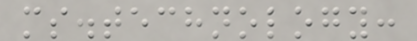ms.technology:
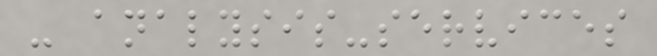- analysis-services
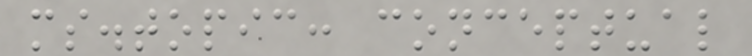ms.topic: conceptual
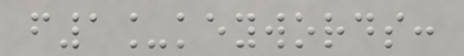f1_keywords:
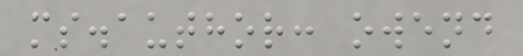ms.author: owend
